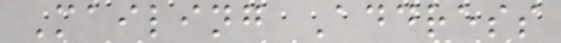Mailing Address
